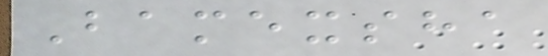Bamexsha
